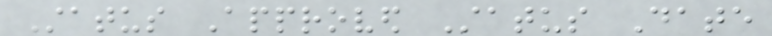Status Approved Status Date
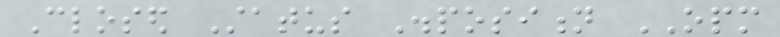Closed Status Disposition OPM
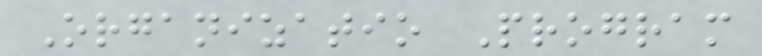Organizatio Program
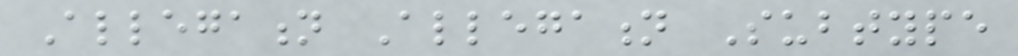Allegation Allegation Subtype
